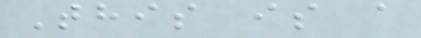This is a
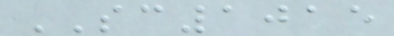SC1015
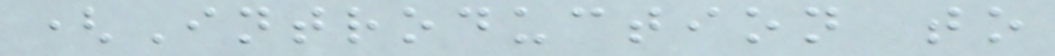(Introduction to
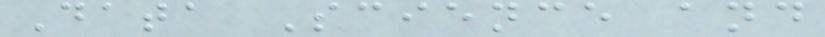Data Science and
